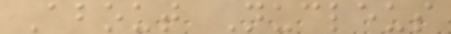About Nucleus
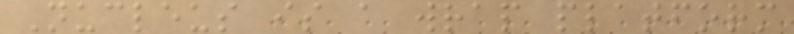Nucleus is a wrap platform
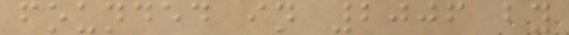founded in 2006 by
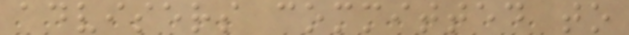advisers committed to
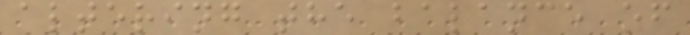altering the balance of
